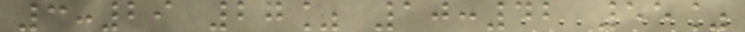3:29 27% 10:42 55%
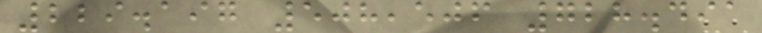229.197 508,506 728.491
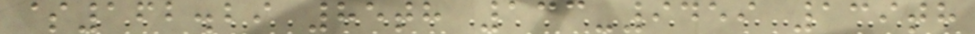$162.29 85th 133-9459 139th
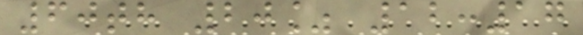60th 20% 12:17
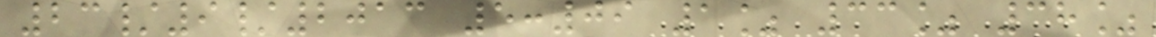23/9/2013 5:09 1% 33% 38%
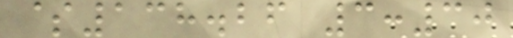$138.26 3:30
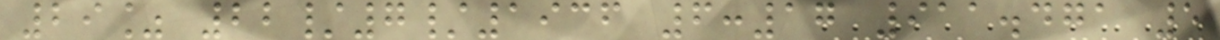29% 22/7/1936 6:17 911.471 5
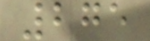275
